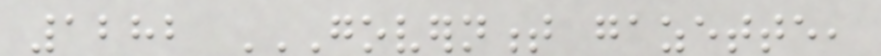1282 GOVERNMENT GAZETTE,
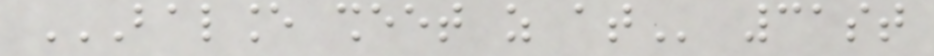BALANCE SHEET AS AT 31st
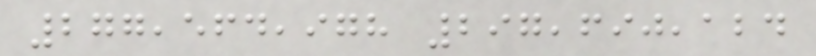277,564,978 297,690,124
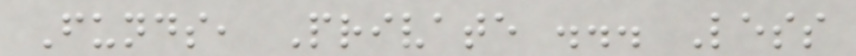Funds, Private ... Less
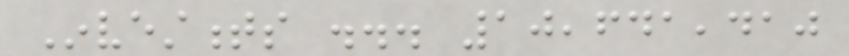Investments ... 10,641,410
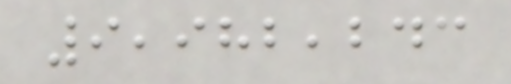9,982,243
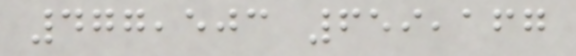477,503 659,167
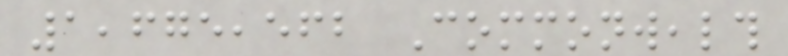1,675,562 Commonwealth
